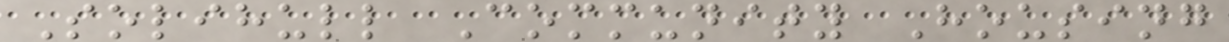Solihull Community Housing
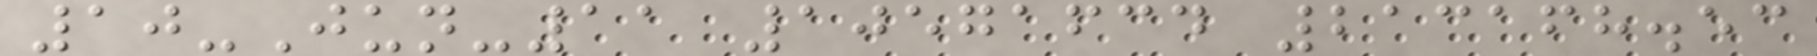10-Jun-11 10571634 213168.53
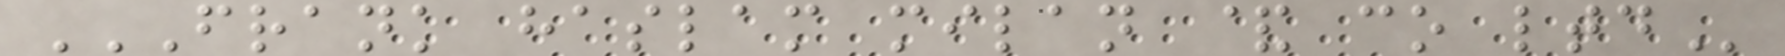FRANK HASLAM MILAN & CO LTD
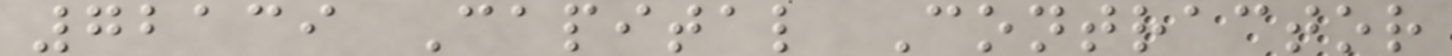72139 Capital Contractor
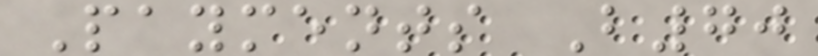Payments B70
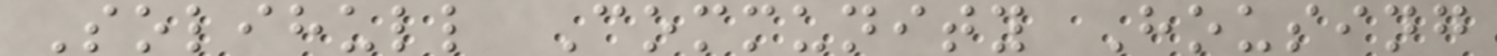Solihull Community Housing
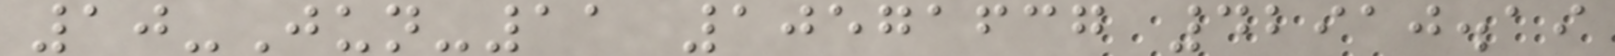10-Jun-11 10571637 42910.19
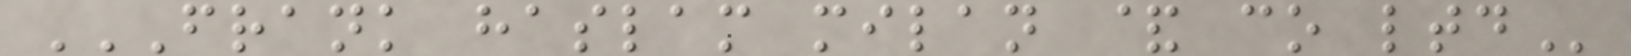FRANK HASLAM MILAN & CO LTD
